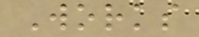Works
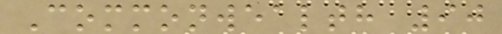Commonwealth 90
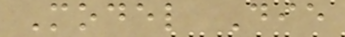Model Die
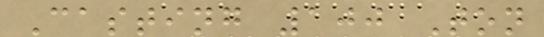Casting 100 Ton
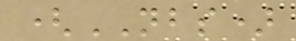(NBS)
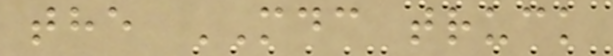the MDC truck
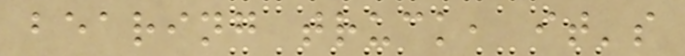bearing truck, it's
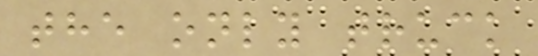the only truck
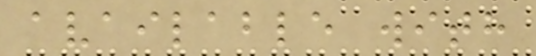available with
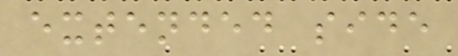extended side
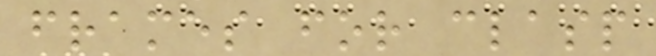frames for clasp
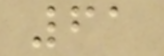61
